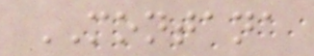MONTANA
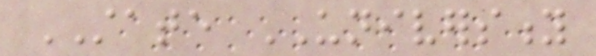STATE UNIVERSITY
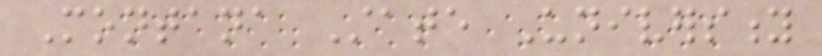Montana State University
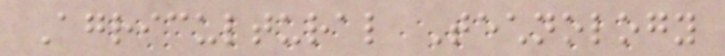Agricultural Technology
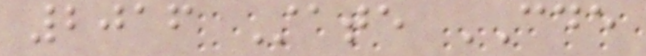2016 State CDE
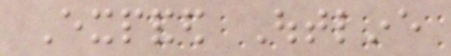Expanded Outline
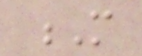M
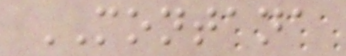MONTANA
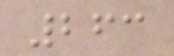263
